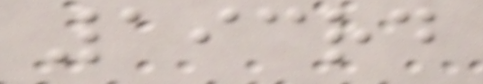193rd
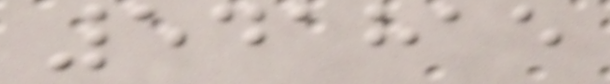541815
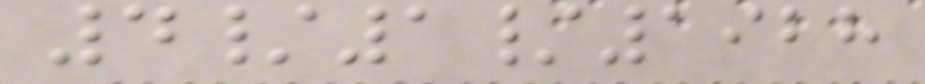4/1/1928
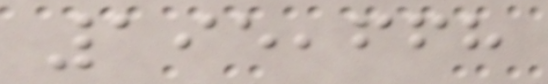195,668
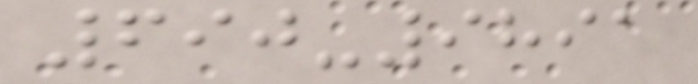690-9891
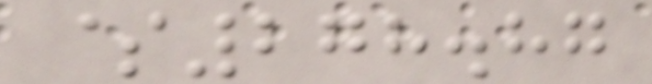$278.87
